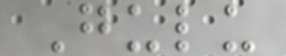Gulu
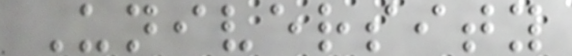University
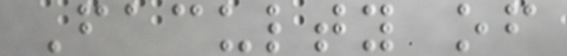Faculty of
